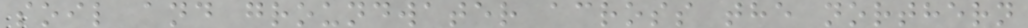soil and groundwater across the northern
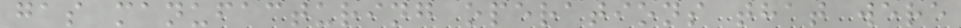gas manufacturing operations that were
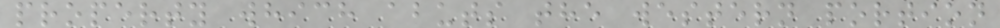property which abuts the western portion
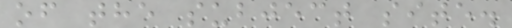of the subject site.
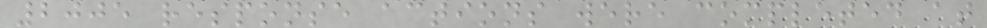2005 response actions were completed at
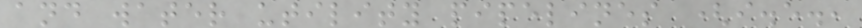and water utility pipelines (i.e.,
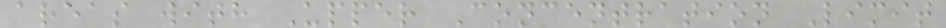areas with Upper Concentration Limit
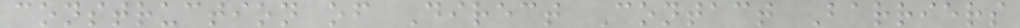construction of Direct Contact Barriers
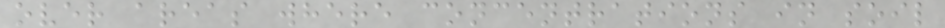over areas where concentrations in soil
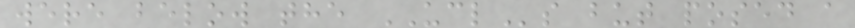were below the UCLs but posed a
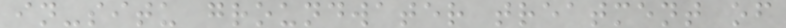in-situ groundwater treatment of
